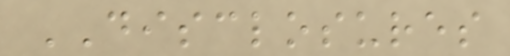DISCLOSURES
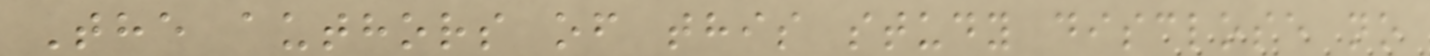The authors of this study disclose no
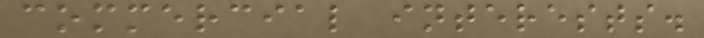commercial interests.
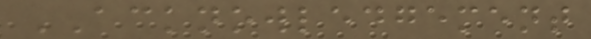ACKNOWLEDGEMENT
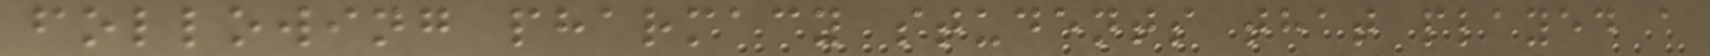following pharmacy students that played a
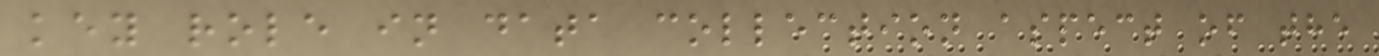key role in data collection aspect of the
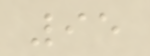95
